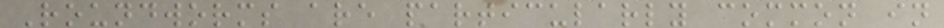Roundworms are particularly common in
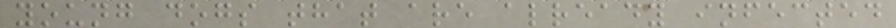young dogs that are already infected
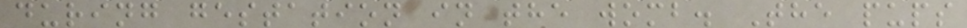during gestation in the womb. The pups
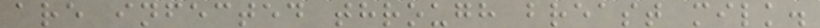are infected through breast milk.
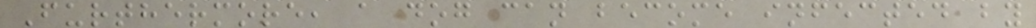Furthermore, a dog can become infected by
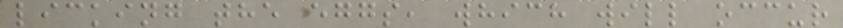licking the eggs, which will occur
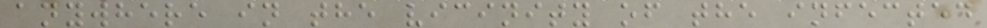anywhere in the vicinity of the infected
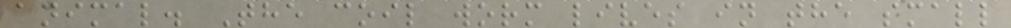animal. The coil worm lives in the small
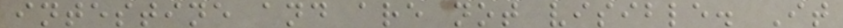intestine and are not visible. It
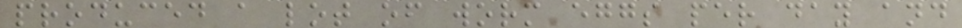produced a lot of worm eggs per day and
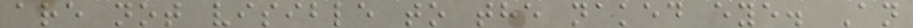are not visible to the naked eye. An
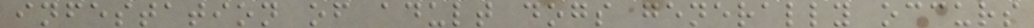infestation of adult dogs generally occurs
